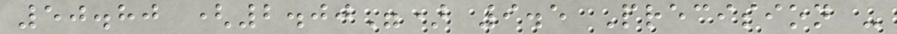50.80 (2.00") 9.5 Precision -
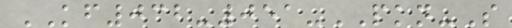KF032-051-PKN-S
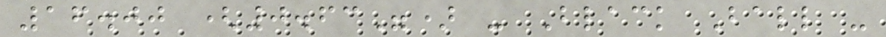16.00 (0.63") - Black Ball -
